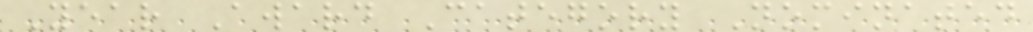Year Award Category Nominated
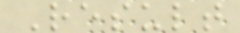Result
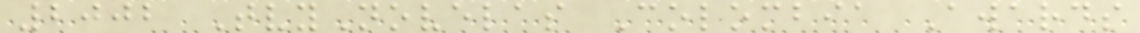2002 TvyNovelas Colombia Awards
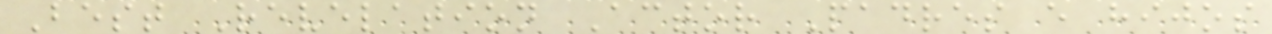Best Revelation Actor Padres e hijos
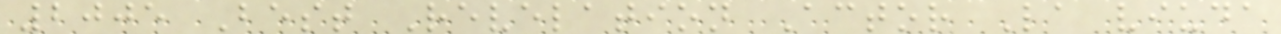2005 Best Revelation Actor La viuda
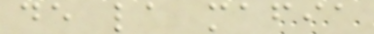de la mafia
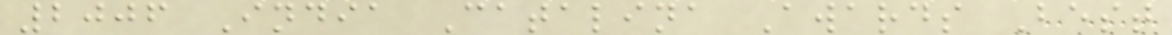2006 India Catalina Awards Best
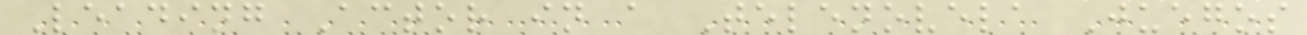Leading Actor in a Telenovela Juegos
